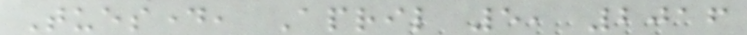Tuesday, April 5, 2016
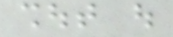shout out
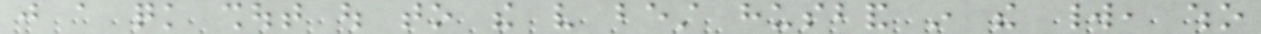just a quick shout out to the very best husband in the world, who
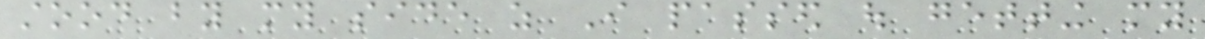stood by my side as I passed out getting my
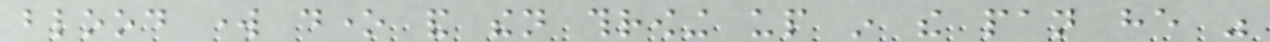blood work done and then throwing up in the pan he was
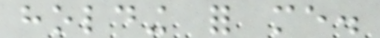holding for me.
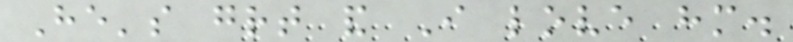He's great and I love him.
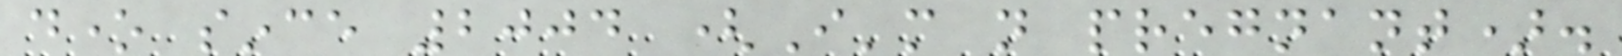done since 2004 (I'm not pregnant).
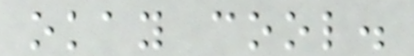okay cool.
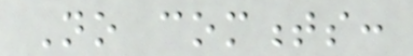No comments:
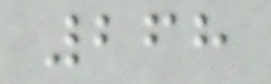268
